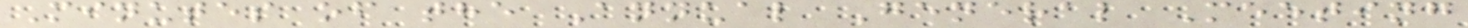Minutes of the Annual General Meeting
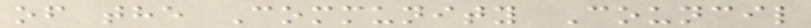of the Community Council
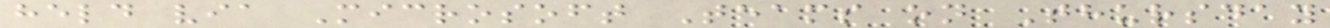held via Microsoft Teams on Thursday
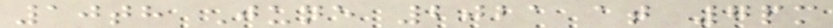10th June 2021 at 7pm
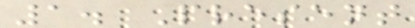1. Present
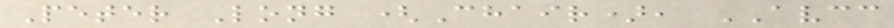Peter Long (Chair), AVCC
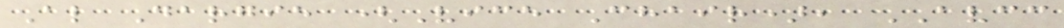Al Dargie (Vice Chair), AVCC
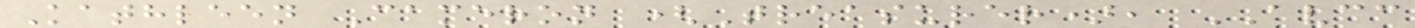Kathleen Cameron (Treasurer), AVCC
